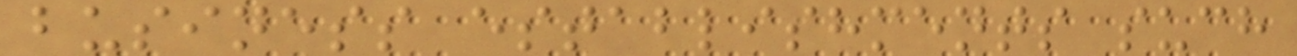business establishments such
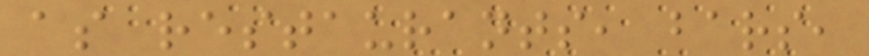as restaurants, bars,
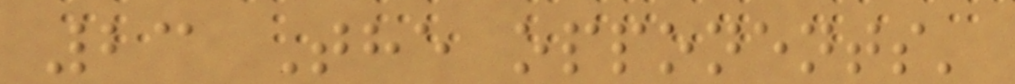23 The opponents'
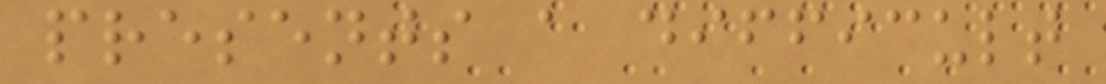presents a difficult
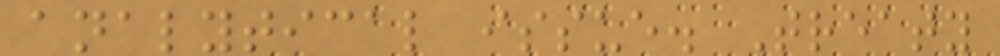analytical issue. Treaty
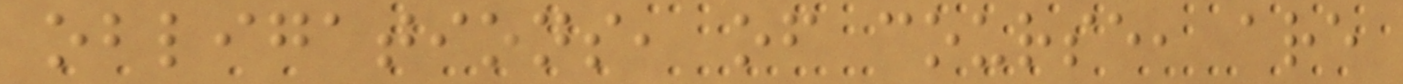obligations, of course, are
